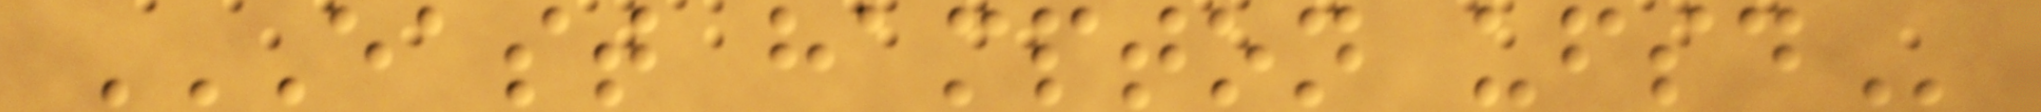EAST HAMPTON UFSD
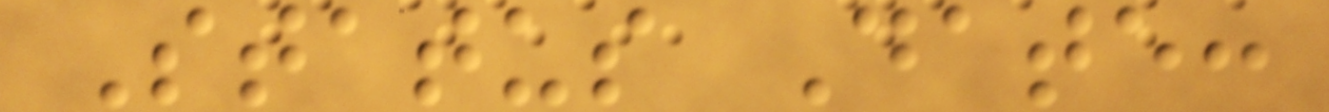Status Date:
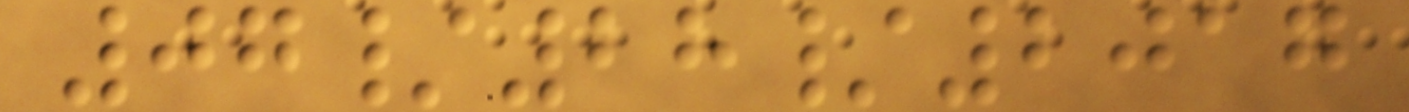07/28/2017
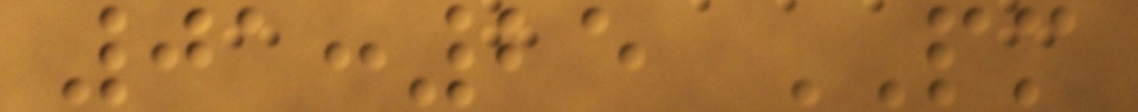01:25 PM
